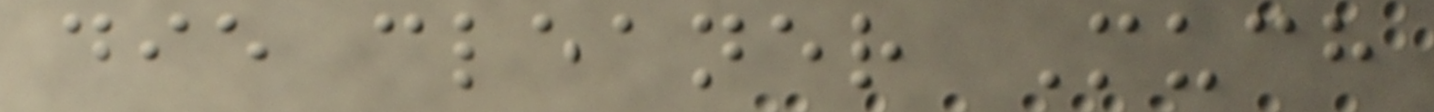die cleaner Much
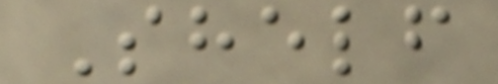Shelf
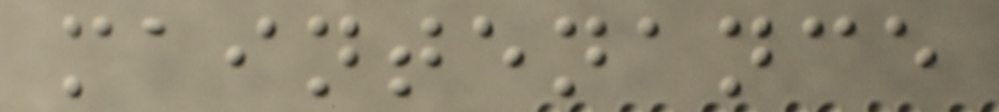maintenance
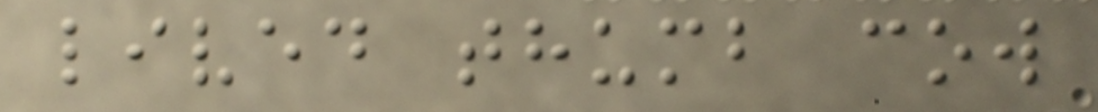lived thumb cow
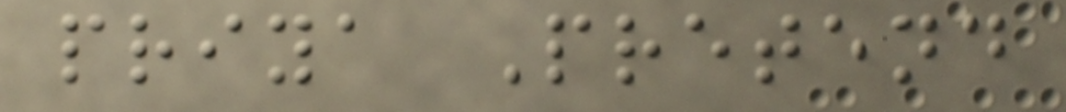priya Pretend
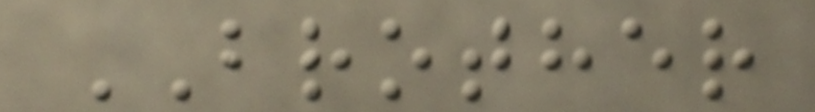BROTHER
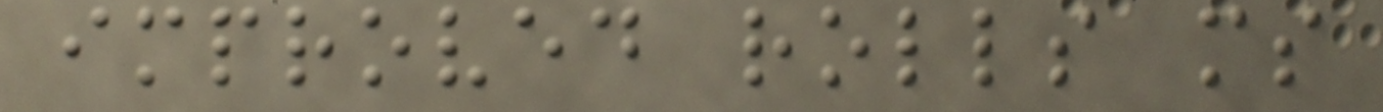improved rolls ms
